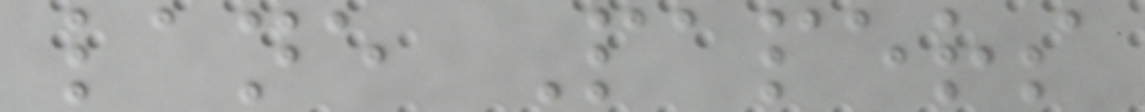lane Papers
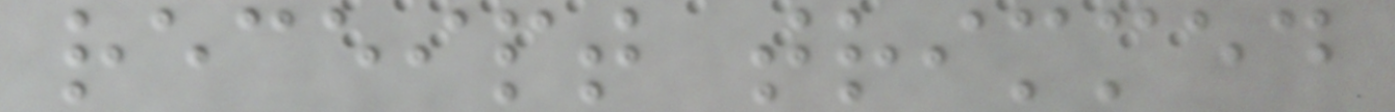receipt trimmed
